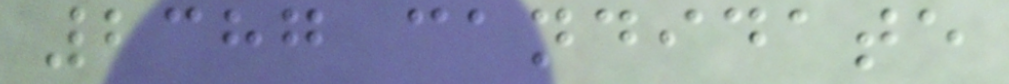2387 candidate
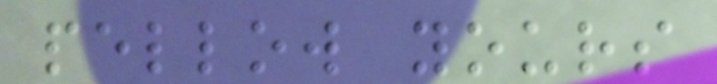pellow yours
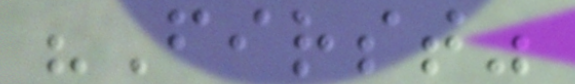"First"
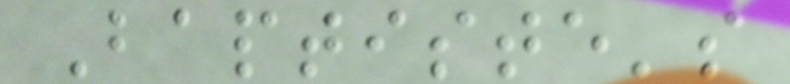Baptiste's
